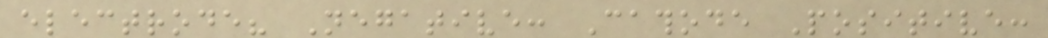electrode? Negative: Cathode Positive:
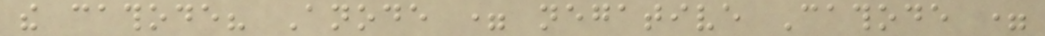the cathode? Anode = negative Cathode =
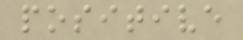positive
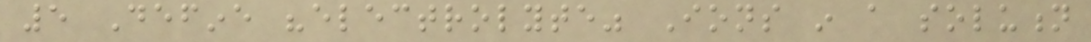5 Define "electrolyte" Ions in a solution
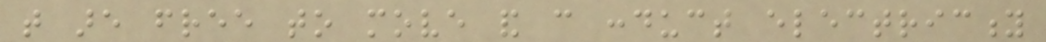that are free to move and can conduct electricity
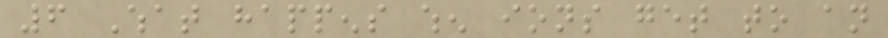6 What happens when ions get to an
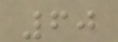60
